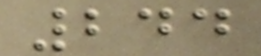244
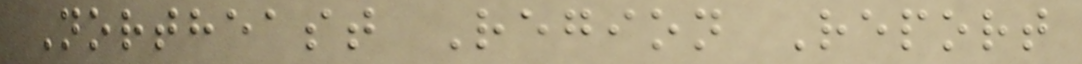Northeast Region Report
